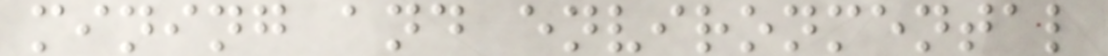mining and environmental
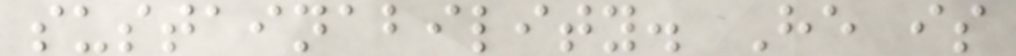sustainability. He is
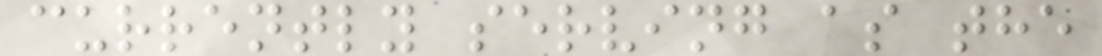currently serving as the
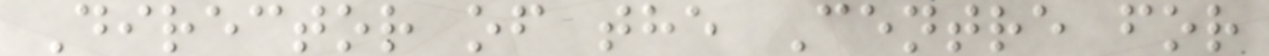Director of the Centre for
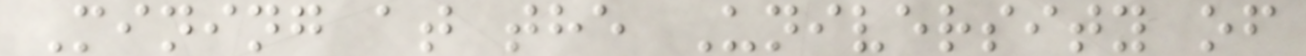Mining at the University of
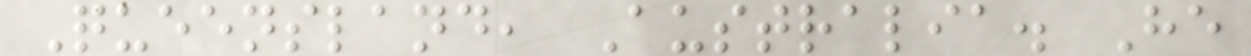Queensland, Australia. He
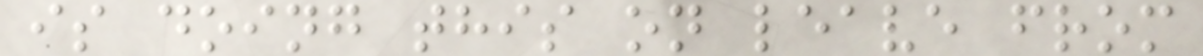is doing this on leave from
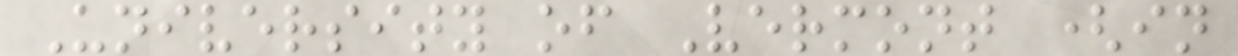University of Vermont (in
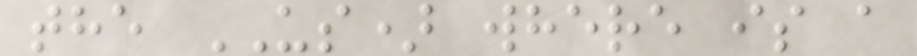the US) where is a
